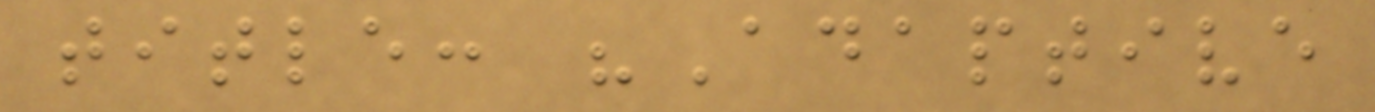title: "Adaptive
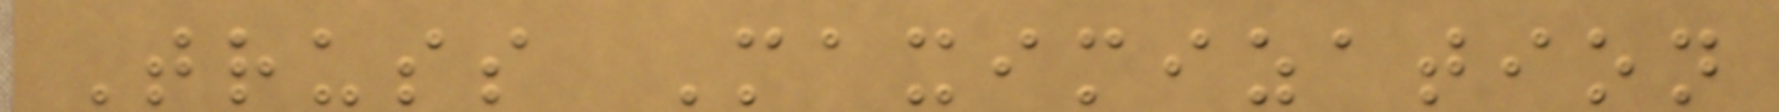Truss Maximization
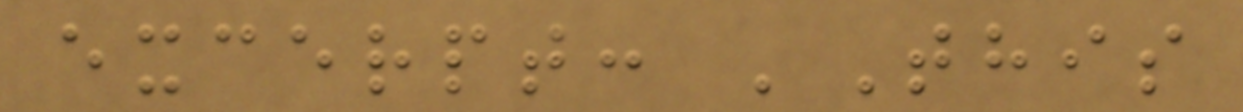excerpt: 'This
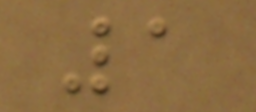1
